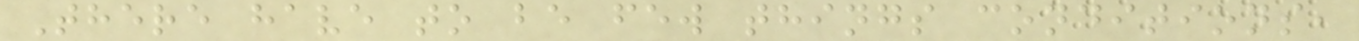There have to be few things conditions,
